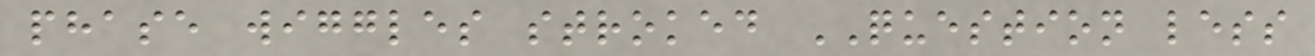phase wiggles stroked QUESTION less
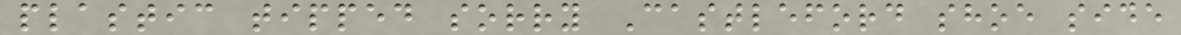plastic tipped sorry Castleford shoe side
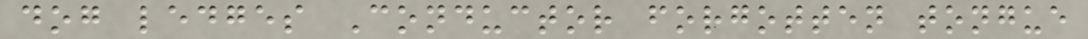dog ledges Conductor forgotten tongue
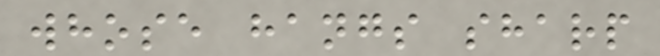whose hangs sharp
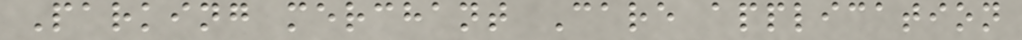Parking merchant Care application
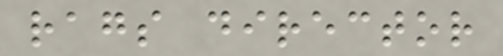rags director
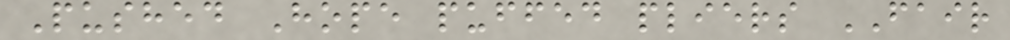Pushed Hope puffed pliers FAIR
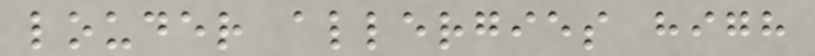louder allergies high
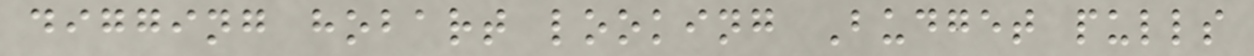digging hobart looking Budget pulls
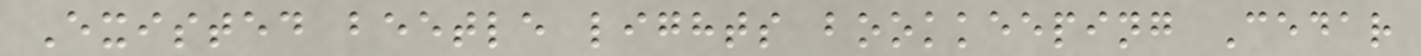Existed beetle lights bookkeeping Cedar
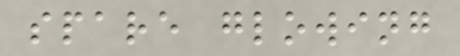spare glowing
